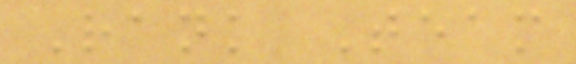Rank Team
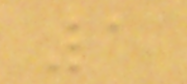1
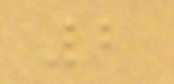2
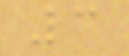3
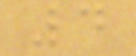4
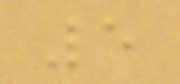5
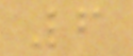6
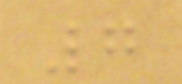7
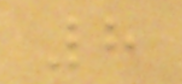8
